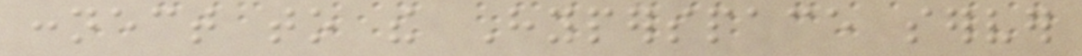connect to the Hyperspace server
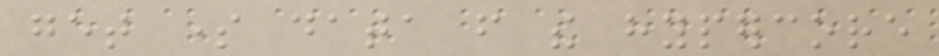get some data from the hypercore
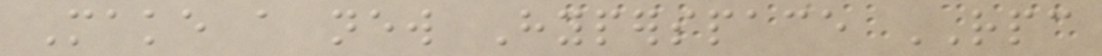Make a new Hyperspace RPC
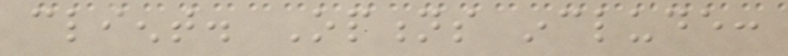client. Options include:
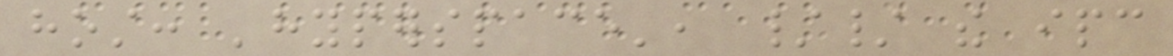host: 'hyperspace', // the ipc
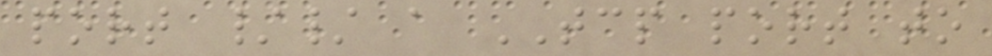port // a TCP port to
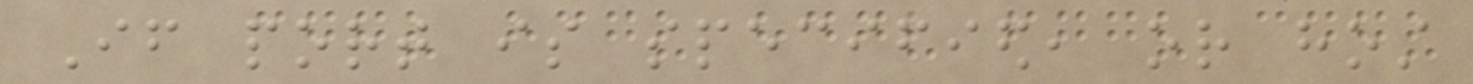If port is specified, or host
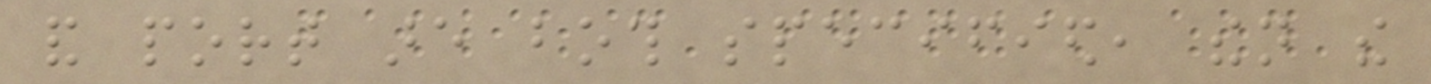and port are both specified, then the
